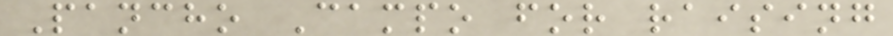Pancho Campo for raising
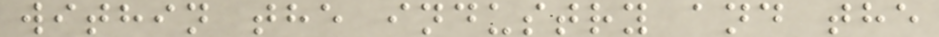within the industry and the
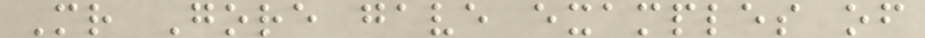Mr Gore gave examples of
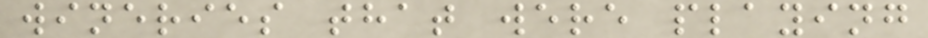wineries that were playing
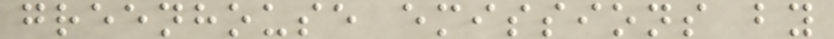greenhouse emissions by
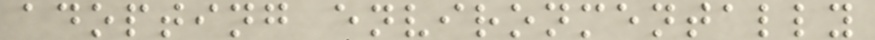adopting environmentally
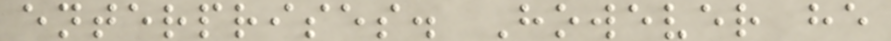enterprises. However he
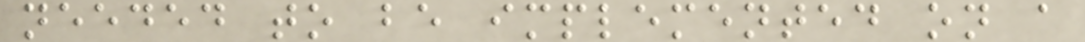needed to be implemented on a
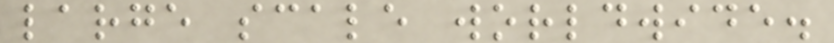large scale worldwide.
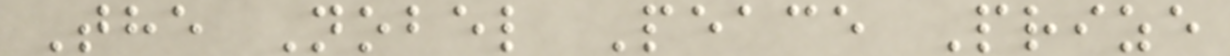The Nobel Peace Prize
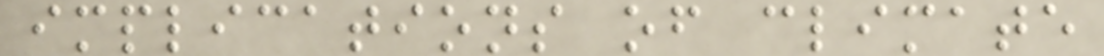implications of climate
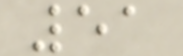51
